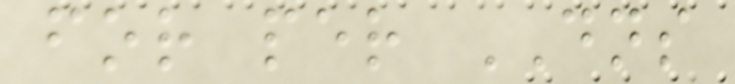for per DNS
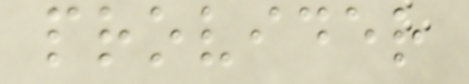provider
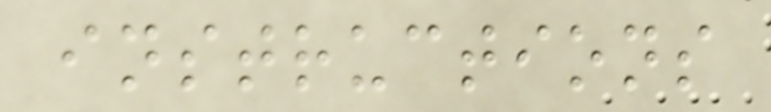instructions
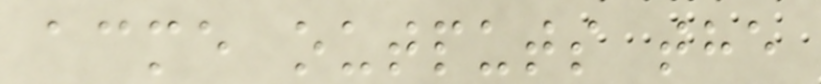acme outputs the
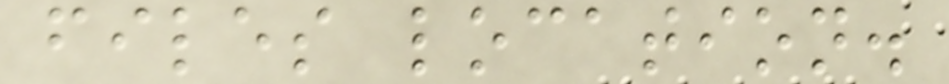files location.
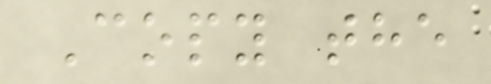Copy the
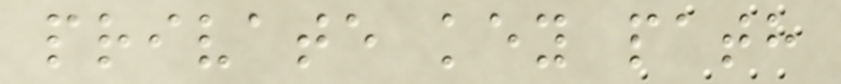private key path
